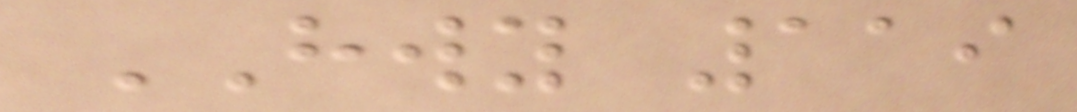HWY 119
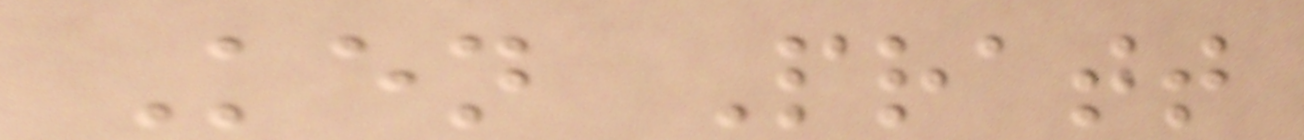Ken Pratt
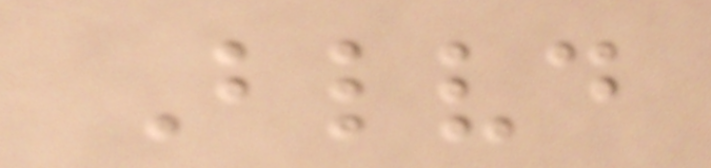Blvd
